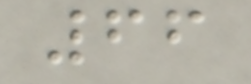66
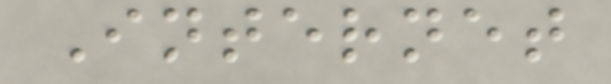Internet
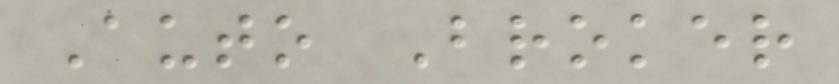Auto Broker
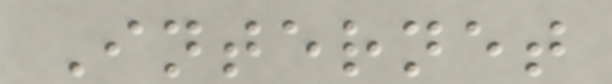Internet
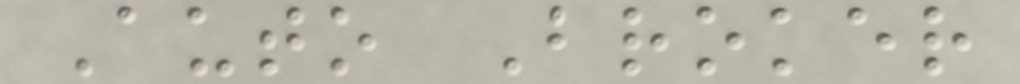Auto Broker
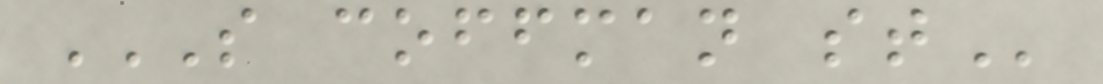S COFFMAN ST
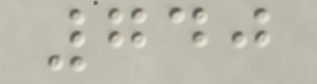740
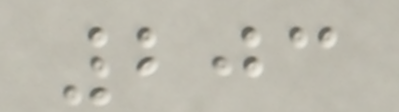203
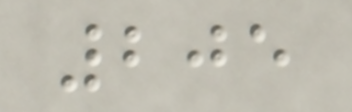205
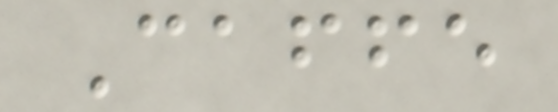Caffe
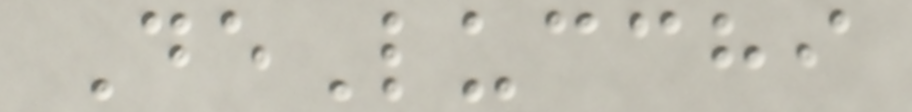DeLucchi
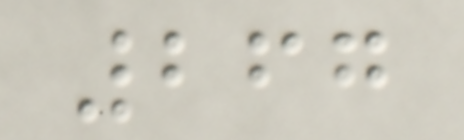267
